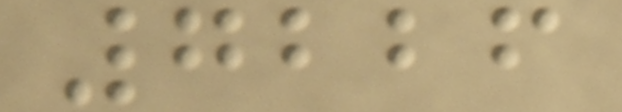7226
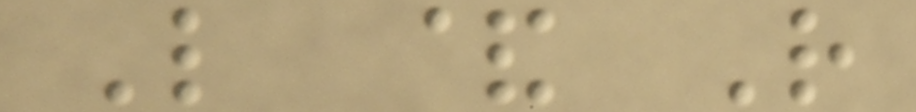L & R
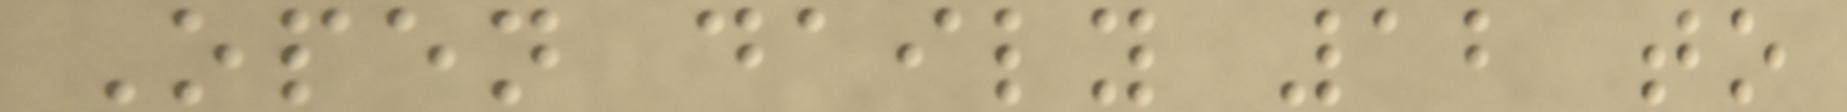Open daily 12 to
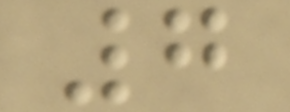7
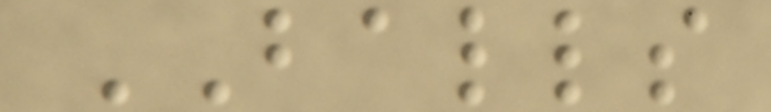BALLS
